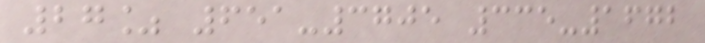27% 651-3705 335-1672
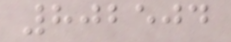802504
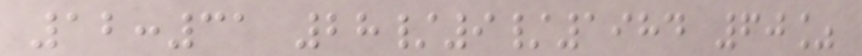12:31 28/9/1984 60%
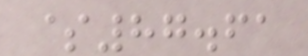$87.61
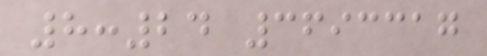8:24 3693317
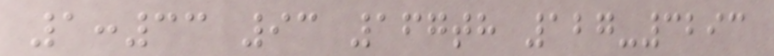1:33 93 167th 127-3293
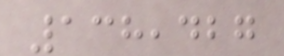138,427
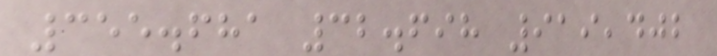355.681 32.698 919,402
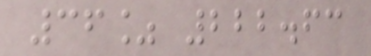36% 222.63
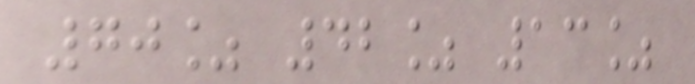70% 42% 13%
